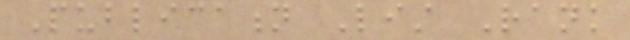Publication List Rank
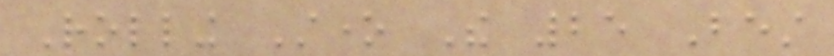Rolling Stone The 25 Best
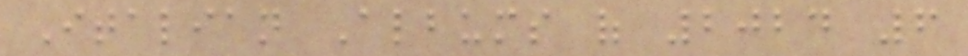Italian Albums of 2024 6
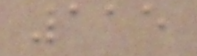115
